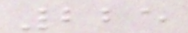225
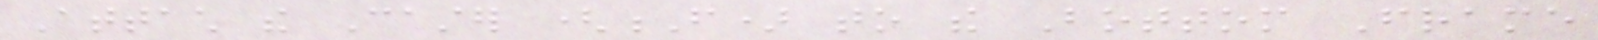Attach the Caster (F) to the Bottom Frame
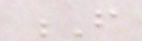F
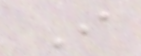I
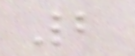2
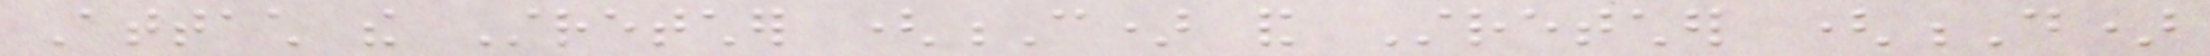Attach the Stretcher (C) and Stretcher (D)
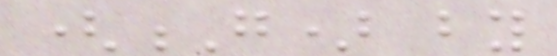(G) by
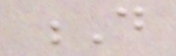D
